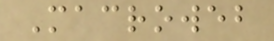Macroweb
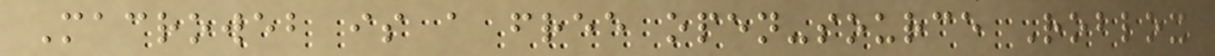Macroweb is a free open-source Roblox
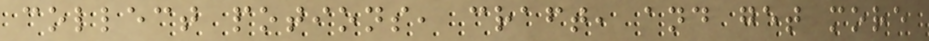collect potions, craft, and get more
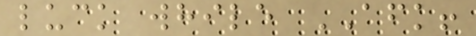luck while AFK!
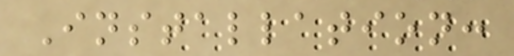Installation:
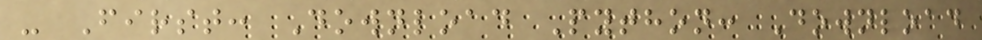- First: Download Python: Download
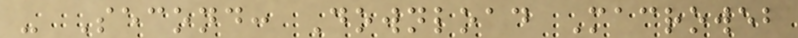- Second: Download Macroweb
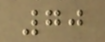70
